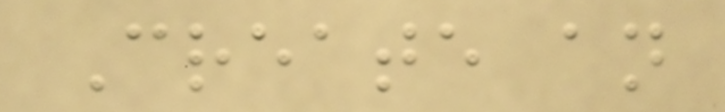Create an
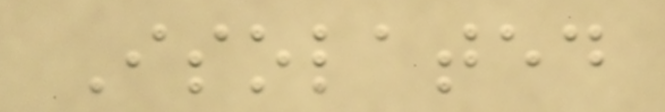Isolated
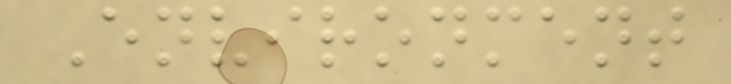Environment
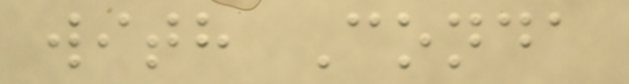with Conda
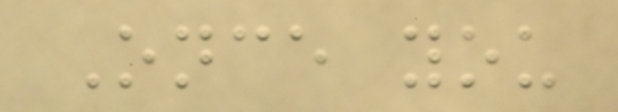Once you
